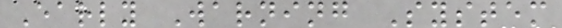Early Warning System
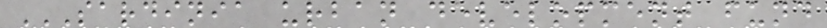SARDINIA URBAN DEVELOPMENT FUND
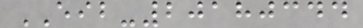EIB-20180344
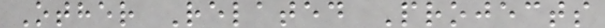Other Related Projects
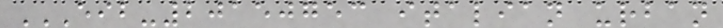EIB-20150753 ITALIAN URBAN
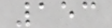153
